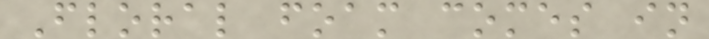Floral foam comes in
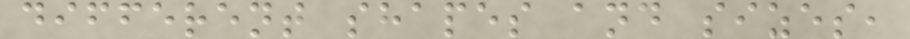different shapes and sizes,
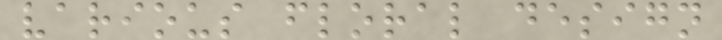various floral design
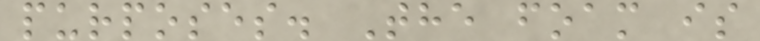purposes. The foam is
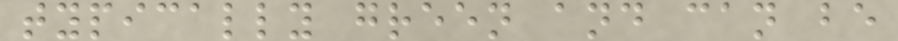typically green and can be
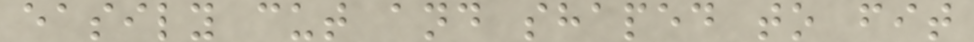easily cut and shaped to fit
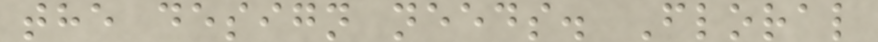the design needs. Floral
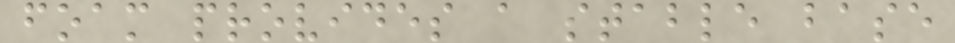foam provides a stable base
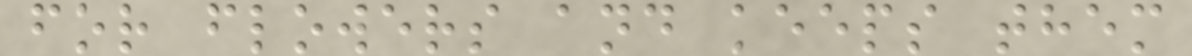for flowers and keeps them
